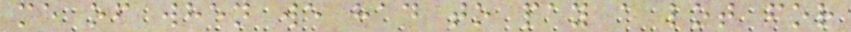me of when we had to pay a lot for
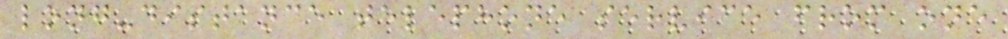long-distance telephone service from one
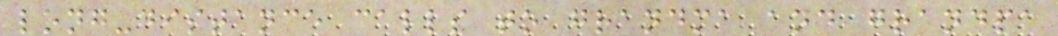long-distance calls to grandma and grandpa
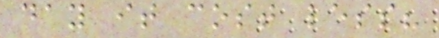day it cost less?
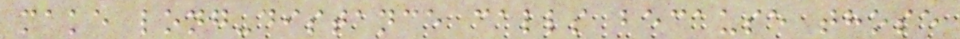make long-distance calls because those
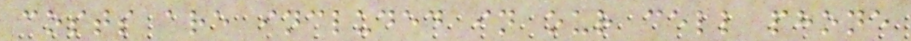costs are included in our cell phone
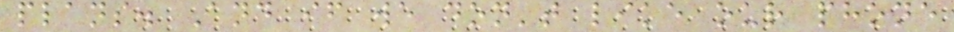plans. And if we don't like our phone
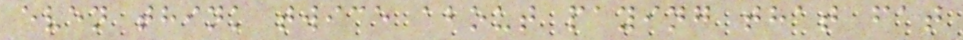even think twice about paying that fat
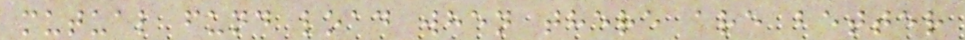mutual fund load when there are better
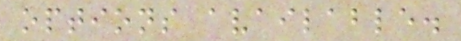options available.
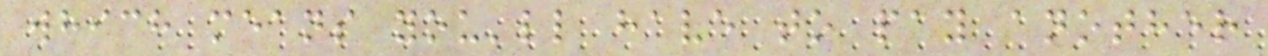which means you'll have to pay another
